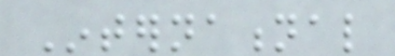International
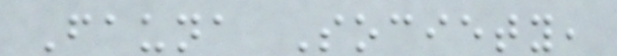Fauna Society,
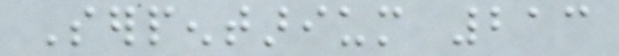Serpentarium 213
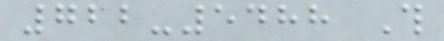722-5488 This
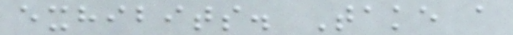exhibits. Take a
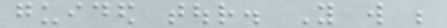guided tour. You will be
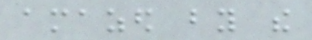amazed by the
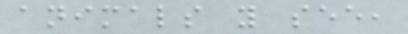animals you see,
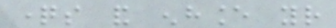questions and enhance your
